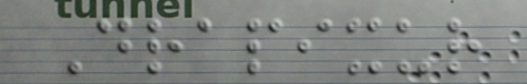Drapixur
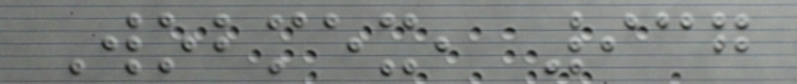Wobmex, 937
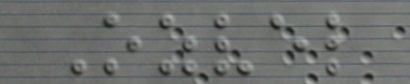Ozvel
